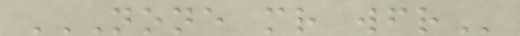NONE MR WFR
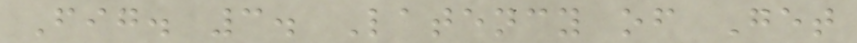Fig. 3. Latency of Get
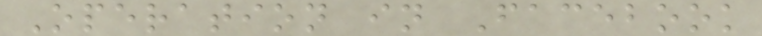Operation in Facebook
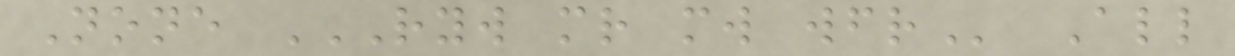None RYW MR MW WFR All
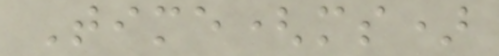Time(ms)
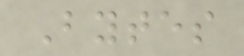Bytes
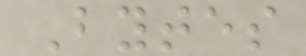Bytes
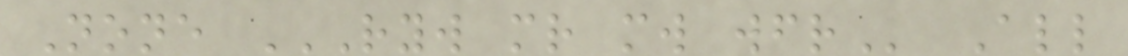None RYW MR MW WFR All
